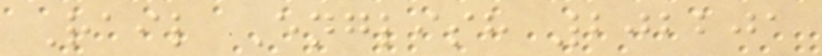Rail English 202201
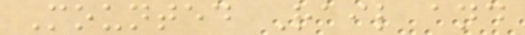Mounted Rail and
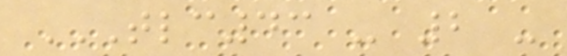TLC43 - 2 -
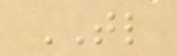TL
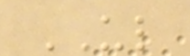UL
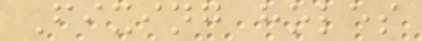Fixing holes
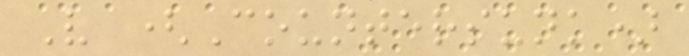V (Countersunk)
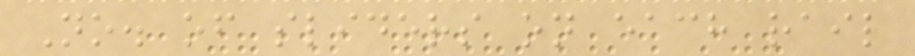No. of sliders on each rail
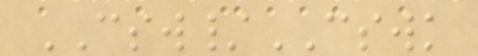CSW/CSWK
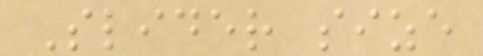Slider size
